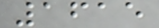1615
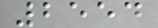2554
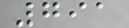791
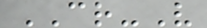CR-V
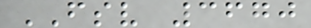FSV 3670
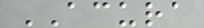ACURA
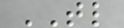TL
